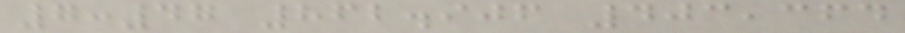7:47 862.906 403,364
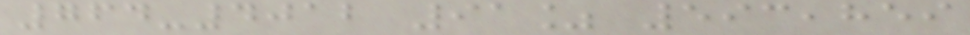764-4012 91% 593,859
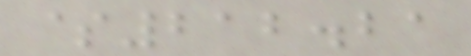$212.21
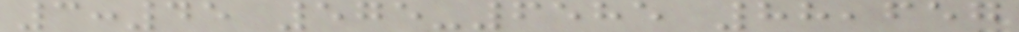3:45 575-6585 88,657
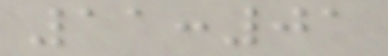11:01
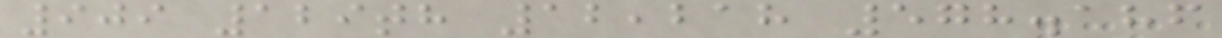909 129th 12,218 578.186
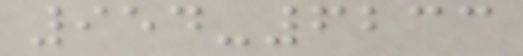954-6233
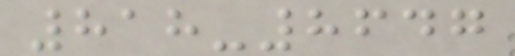818-8647
